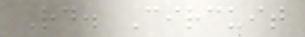Rd. Circuit
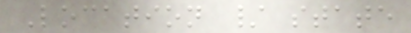Location / state
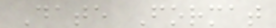Date Format
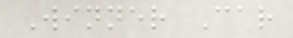Winner Car
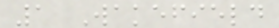1 Wakefield
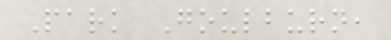Park Goulburn,
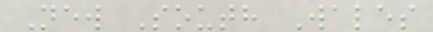New South Wales
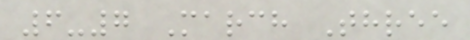6-7 March Three
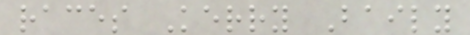races Kerry Baily
